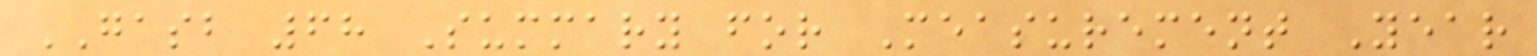GASB 68 Summary for Measurement Year
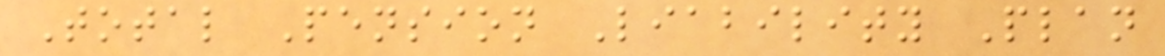Total Pension Liability Plan
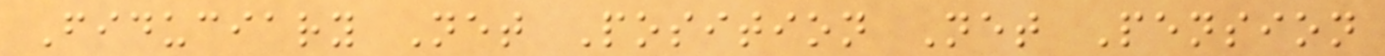Fiduciary Net Position Net Pension
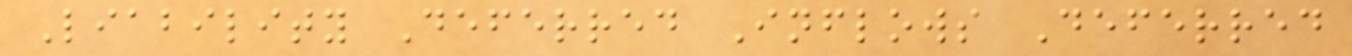Liability Deferred Inflows Deferred
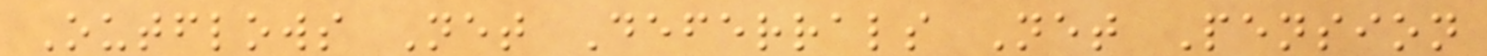Outflows Net Deferrals Net Pension
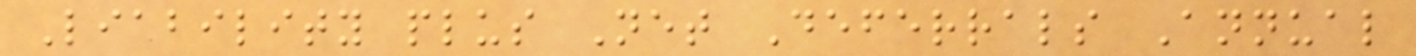Liability plus Net Deferrals Annual
